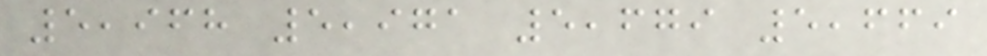5,968 5,971 5,679 5,669
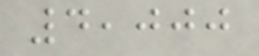4,000
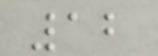12
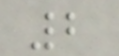2
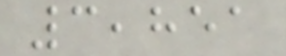3,851
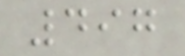497
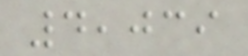4,039
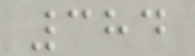384
